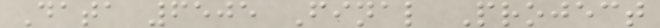Data 6505 Final Project
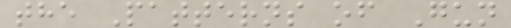the Patterns of Gun
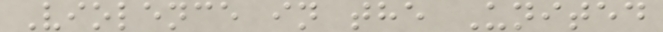Violence in the United
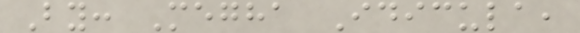By: Megha Idicula,
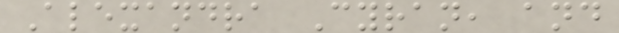Alexandra Cyran, and
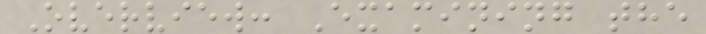Overview: Examining the
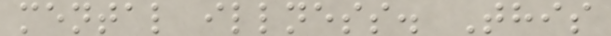mental illness. This
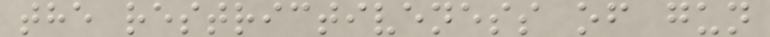the restrictiveness of gun
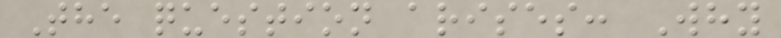The question arises: Why
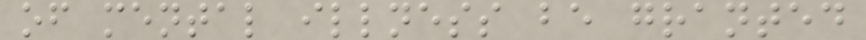of mental illness be granted
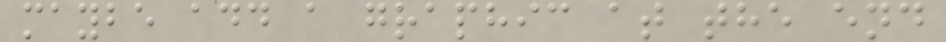maybe add a graphic at the end
